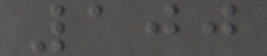100
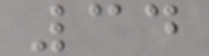34
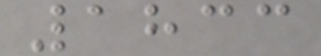1833
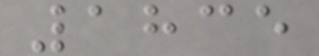1835
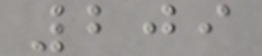209
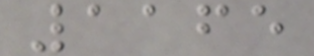1165
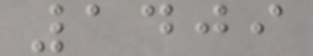1409
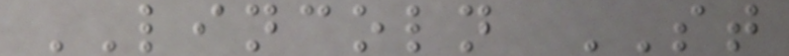LINCOLN ST
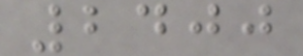2400
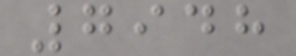7948
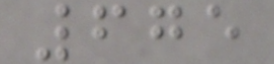675
